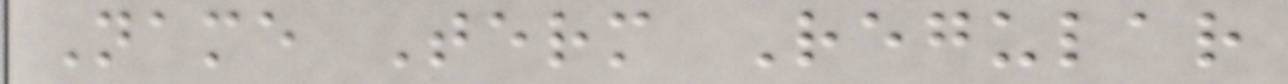Name Term Regular
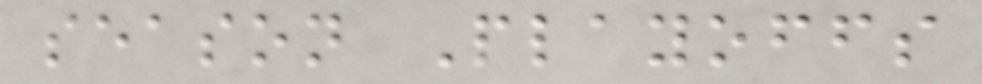season Playoffs
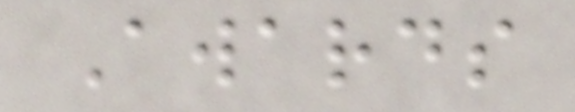Awards
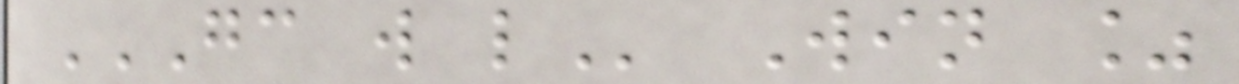GC W L Win %
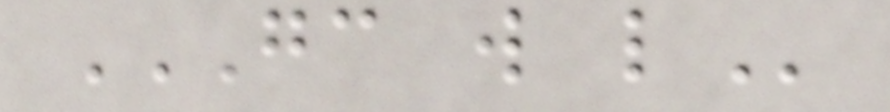GC W L
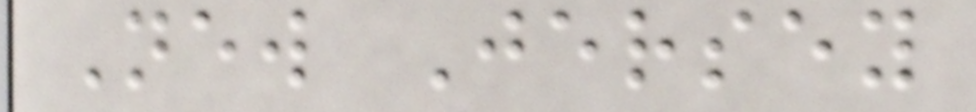New Jersey
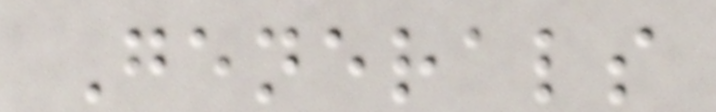Generals
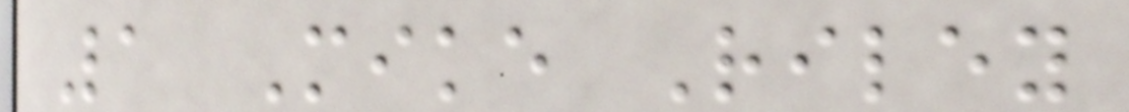1 Mike Riley
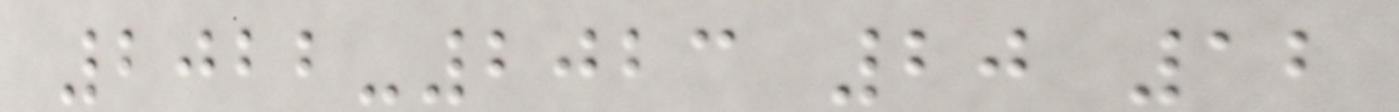2022-2023 20 12
